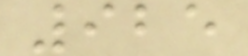925
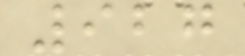927
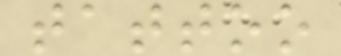tattoo
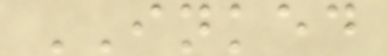INKED
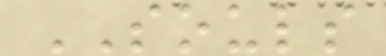SOULS
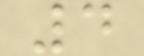4
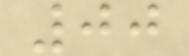00
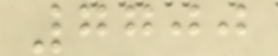7700
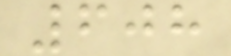608
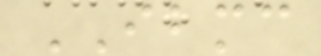IBMC
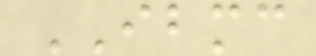IBMC
